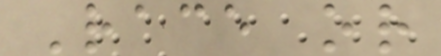Race or
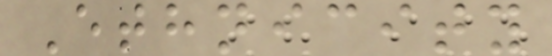Ethnicity
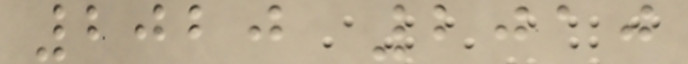2020 2010
